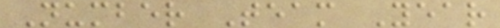Number Team Year
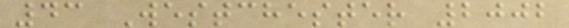43 Westchester 2002
